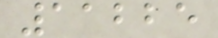11225
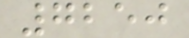7250
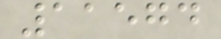11574
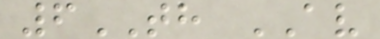6TH AV
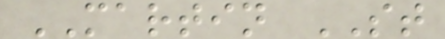MARTIN ST
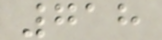718
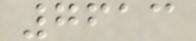7613
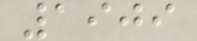1909
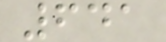641
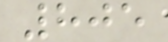805
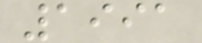1991
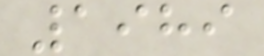1989
